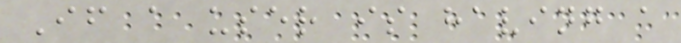If a user is having a
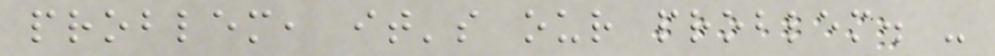problem, it's our problem. -
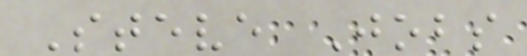Steve Jobs
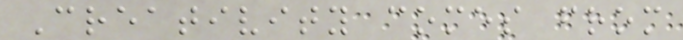Creativity comes from
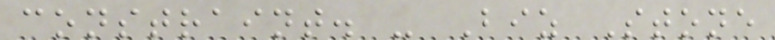constraint. - Biz Stone
